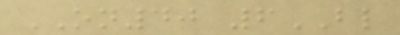ON40 6BL
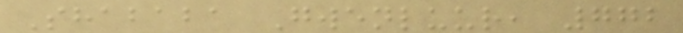Shababa Gwenluur, 772
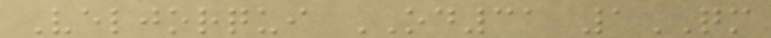Veljorqui OD31 1QM
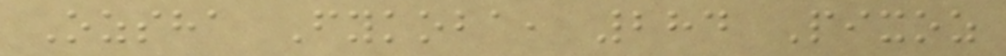Ozsha Fykoba, 284 Pixoz
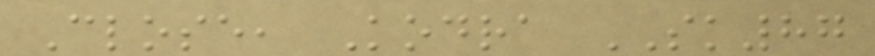Close, Kodra SK87
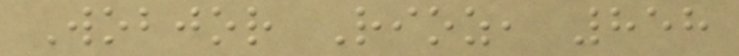Wobjor Rioz, 858
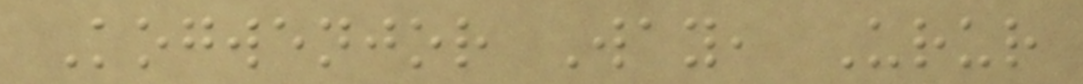Kogwenjor Way, Urur
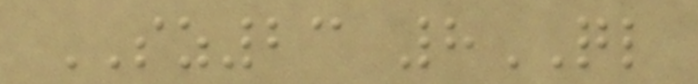SZ23 8QL
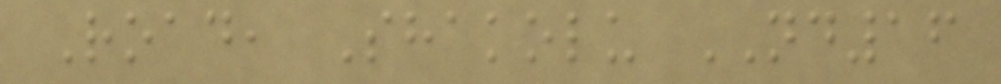Road, Shakolu ND16
